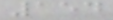154
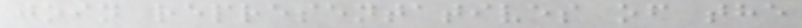join representatives of the
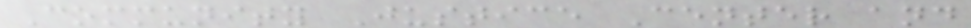Community Justice Center and
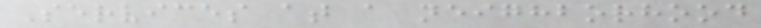Services at a neighborhood
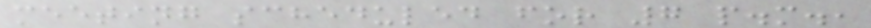meeting scheduled for 7 p.m.,
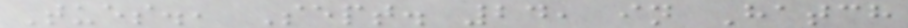Tues., Sept. 24, in Hatch
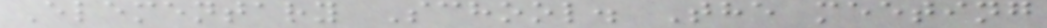Elementary School. The meeting
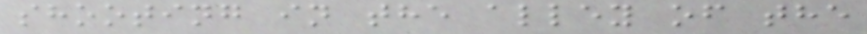shooting in the alley of the
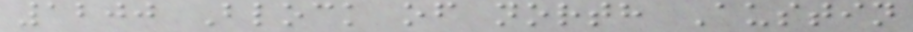1200 Block of north Austin
